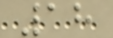18
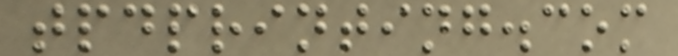tpdprinting.com
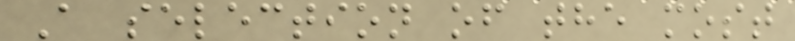A selection of the most
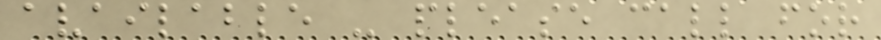available - please call for
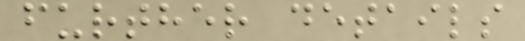further details
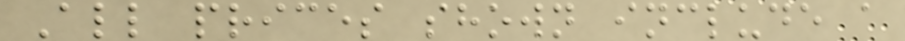All prices shown include a
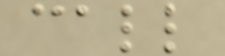call
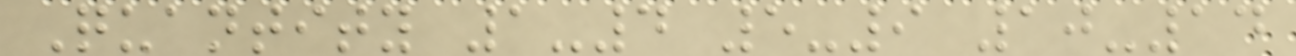Quantity 1-4 5-9 10-14
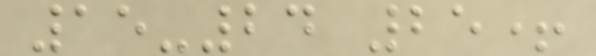15-24 25+
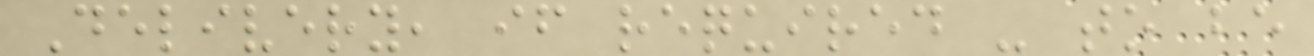Delivery, if required - to be
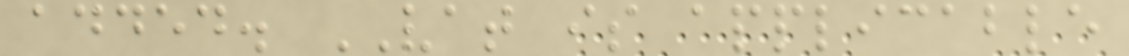added. VAT is applicable
